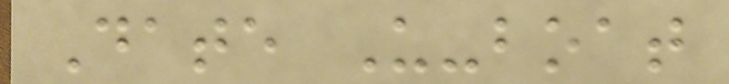Date U-boat
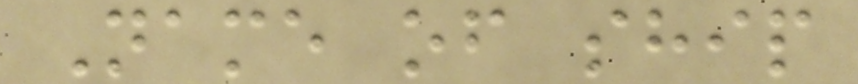Name of ship
